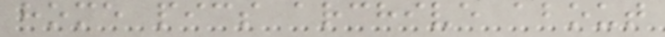home pics archive about
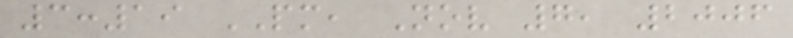3:19 PM, Nov 7, 2006
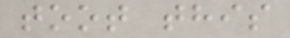toot this
